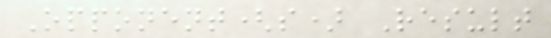Opponent(s) Result
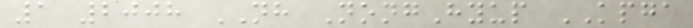1 2008 NH NongHyup KPGA
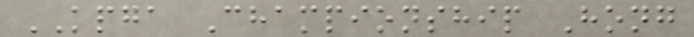KPGA Championship Hong
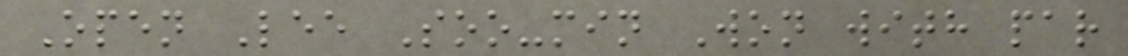Open Lee Soo-min Won with par
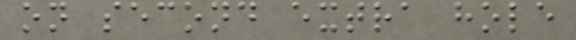on second extra hole
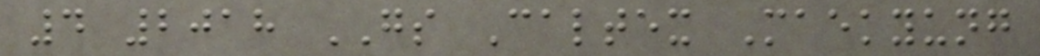4 2018 GS Caltex Maekyung
